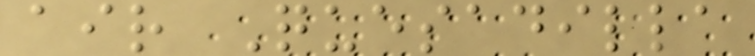air Quesadilla
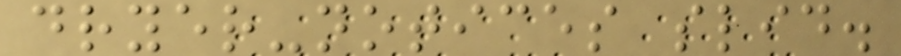dryer-notices slid.
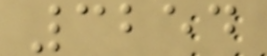3254
